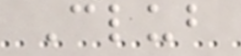Club
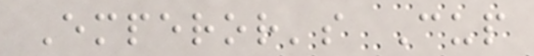Emperor's Cup
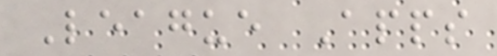League Apps
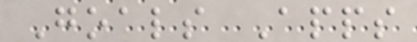Goals Apps
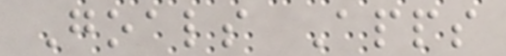Goals Apps
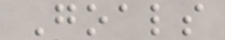Goals
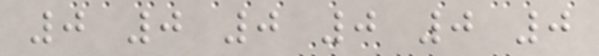0 0 0 0 0 0
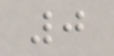0
